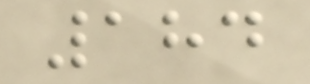184
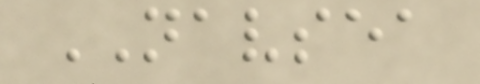NAVSEA
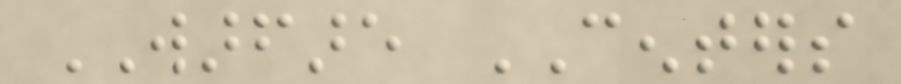WARFARE CENTERS
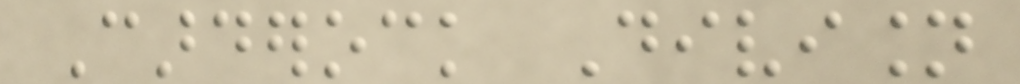Carderock Division
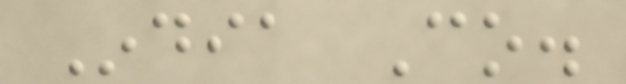India Co.
